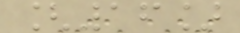[16]
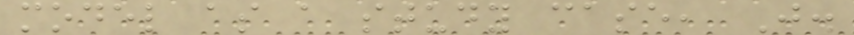model as a study case, J.
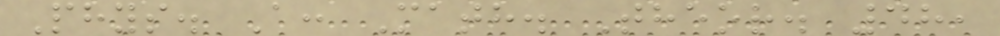Phys. A: Math. Theor. 48,
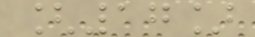[17]
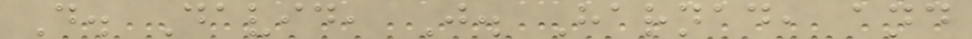D. David, J. Harnad, and
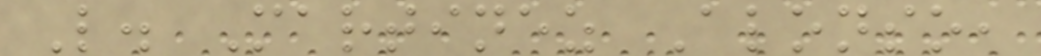L. Martinez Alonso,
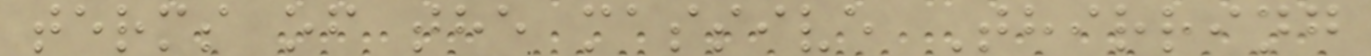terms of the massive Thirring
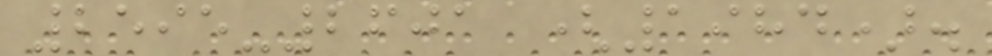2595-2601 (1984).
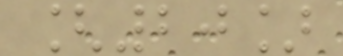[20]
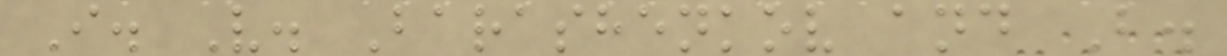I. V. Barashenkov and B.
